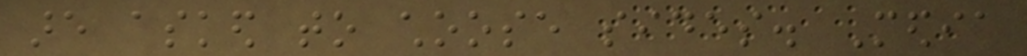are asked to choose sides. Media
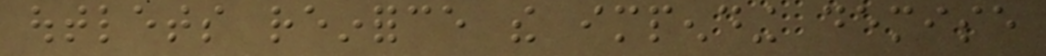outlets reinforce the impending demise
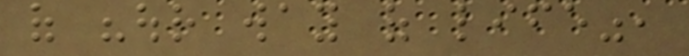of "our way of life",
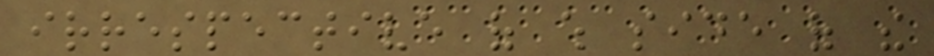irrespective of which side of the
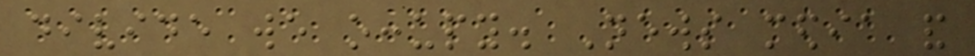divide we occupy. News media and
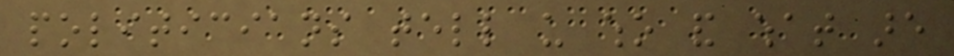politicians tell us who and what are
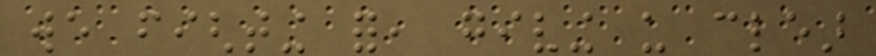we fighting for, giving us clear
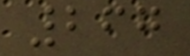267
